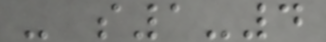- s1-4
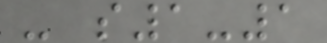- s1-1
